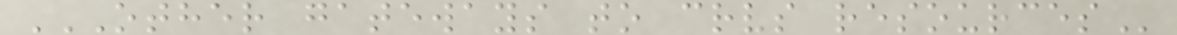OTHER GATEWAYS TO CRVS RESOURCES
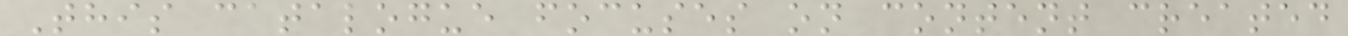This catalogue focuses on content created
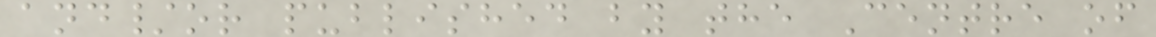and/or published by the Centre of
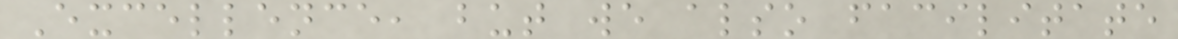Excellence, but we also facilitate
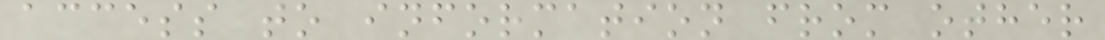access to information from other
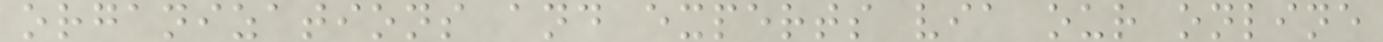organizations and experts via our online
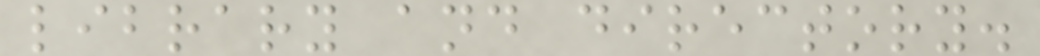library and directory.
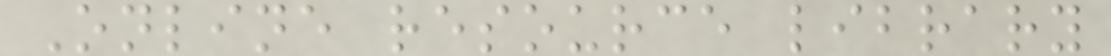Online resource library
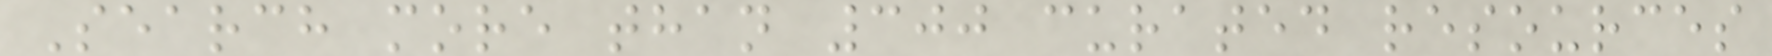Search more than 300 curated resources
